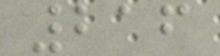216
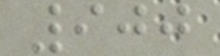900
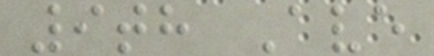9th Ave
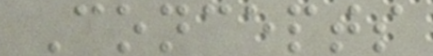Concepts
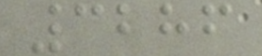3286
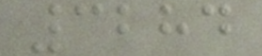3284
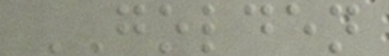GOLDEN
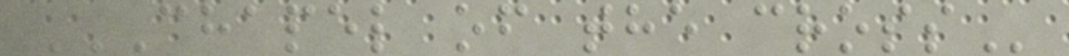CHAPEL OF THE CROSS
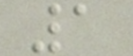1
